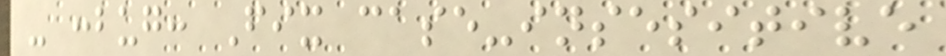- :bug: Fix case-insesitive
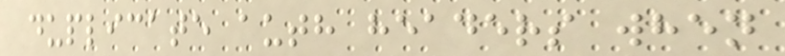duplicate auth headers when
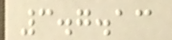3.7.13
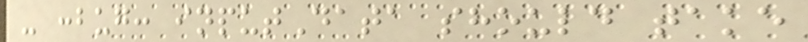- :bug: inputData should take
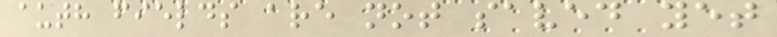auth fields are not saved yet
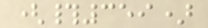(#359)
